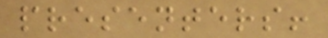presenters!
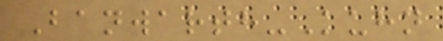Banwarth-Kuhn
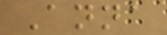Anna
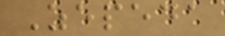Zepeda
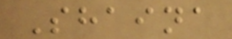Shaina
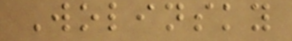Wolinsky
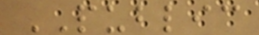PUBLIC
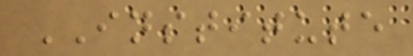INSTITUTE
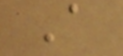A
